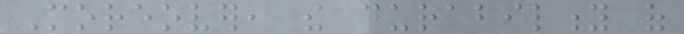Moreover, the durability of
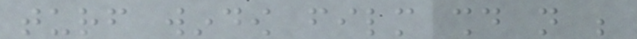turf window film should not be
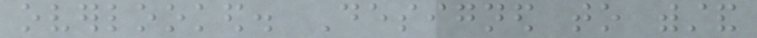overlooked. Designed to withstand
